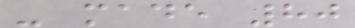- made 80
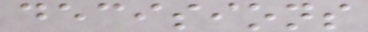decisions
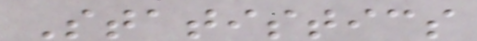Statistics
